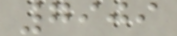7909
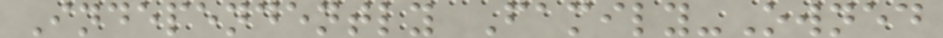Independently Family-Owned
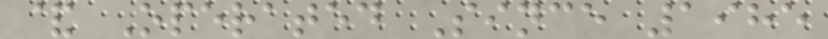& Operated Since 1985
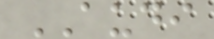AUDI
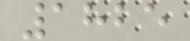1825
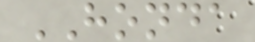HONDA
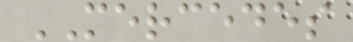MERCEDES
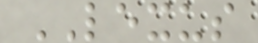LEXUS
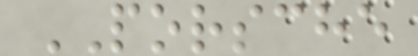PORSCHE
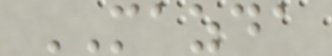MAZDA
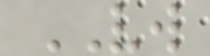VW
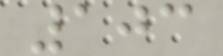103
